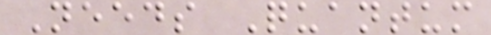Needs Quantum
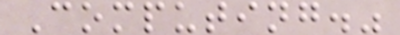Computing."
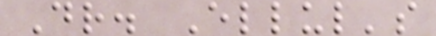Dr. Ellul's
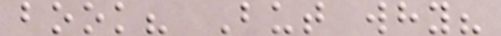book? But why?
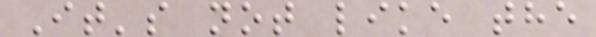It's not like the
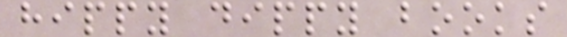hippy dippy books
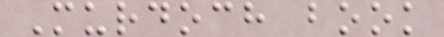Murdoch book
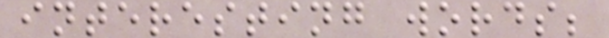interesting words;
